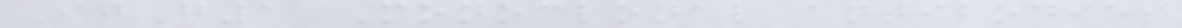IgG1 Monoclonal antibodies
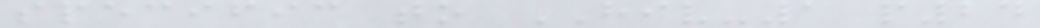specific to HIV-1 p24
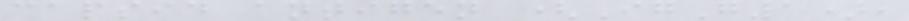capsid antigen (IgG1),
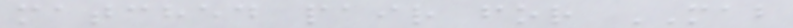matched pair for MAB
